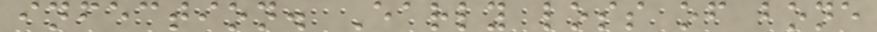infection. Early loss of bone
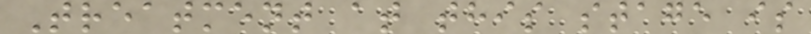Treatment at this stage is
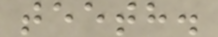teeth.
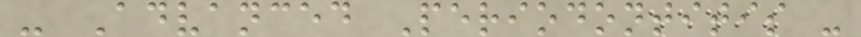- Advanced Periodontitis -
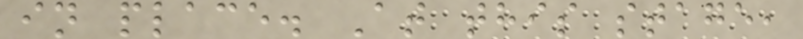in place. At this stage,
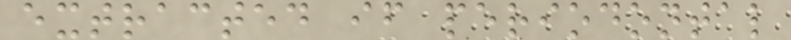extracted if periodontal
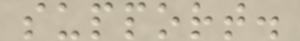support.
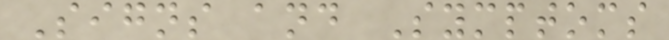Signs and Symptoms
